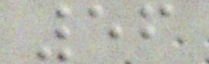56
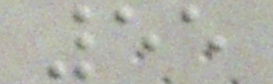55
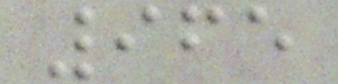965
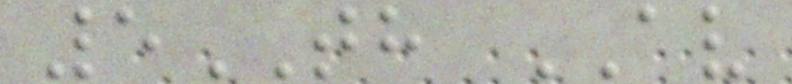5TH AV
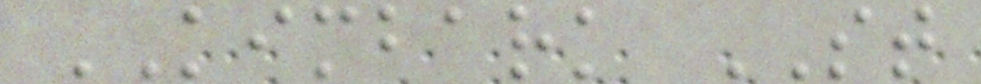KIMBARK ST
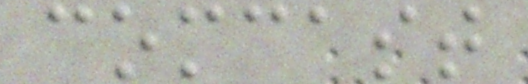comcast
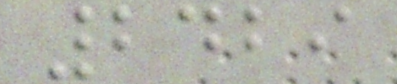2429
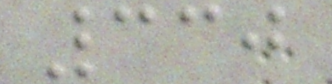330
